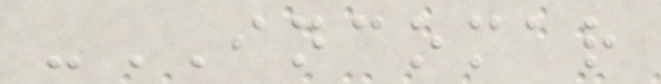-INCOMAR
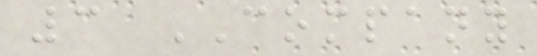3 COMPANY
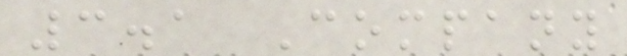3.1 Company
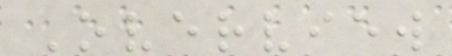Overview
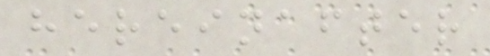hereinafter
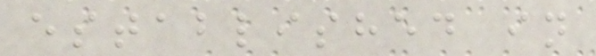established in
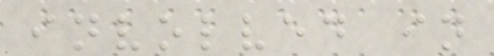involved in
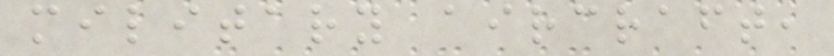military aircraft,
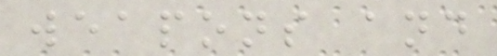weapons and
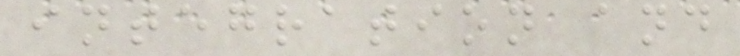integration and
